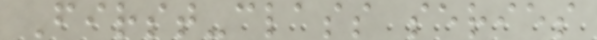First-class series
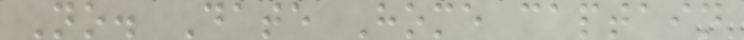No. Date Home captain
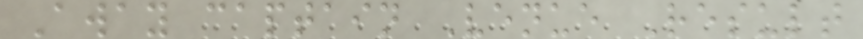Away captain Venue Result
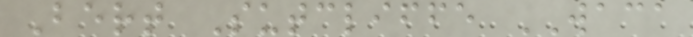Bert Sutcliffe WACA
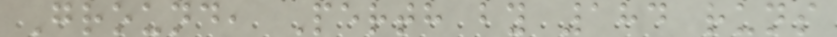Ground, Perth by 184 runs
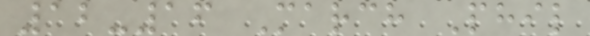12-16 March Phil
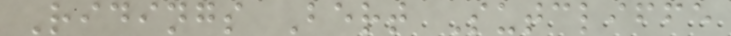Ridings Bert Sutcliffe
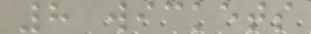8 wickets
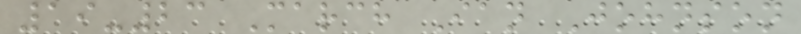19-23 March Ian Johnson
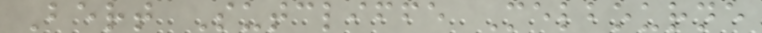Bert Sutcliffe Melbourne
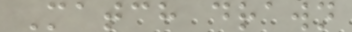Match drawn
